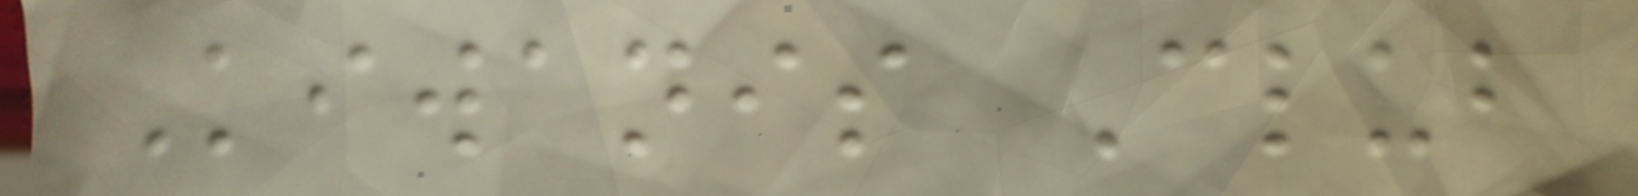Kiwanis Club
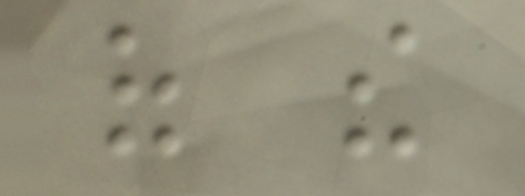of the
